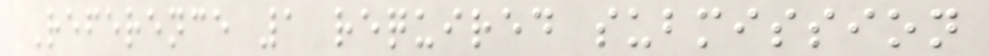Reference 1 required submission
